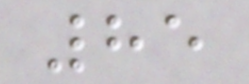85
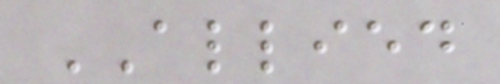ALLIED
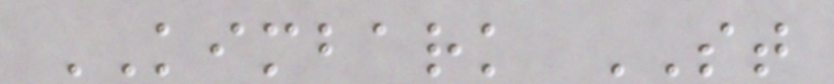KIMBARK ST
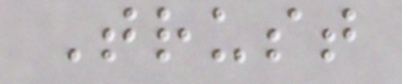Trust
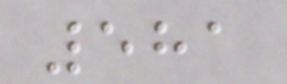581
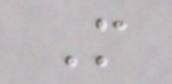M
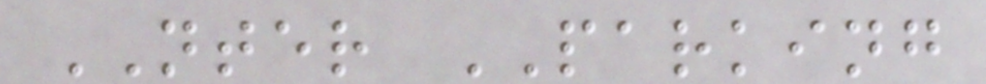NTER PARKING
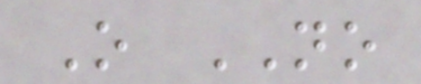O NO
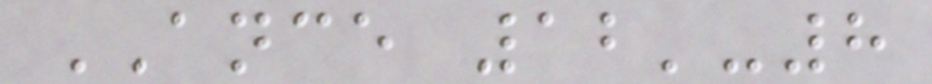ANCE 12'-8
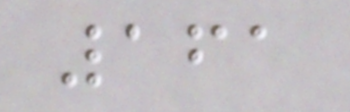161
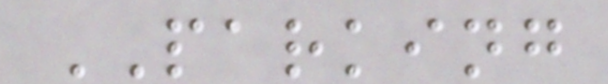PARKING
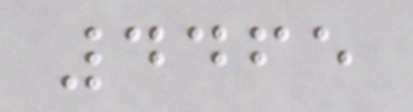4465
